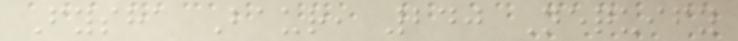Fysha Baur, 240 Nequify
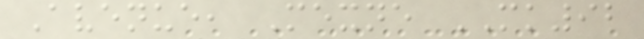Avenue, Mexne MK92
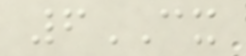6CX
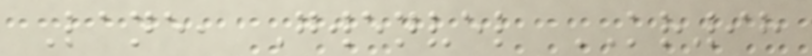Lane, Gwenvel KR98
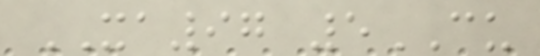XA97 5CU
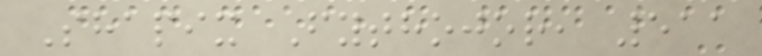Shapix Fythojor, 511
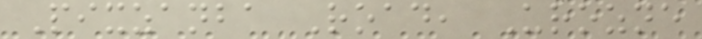Pixzanba Road, Urozne
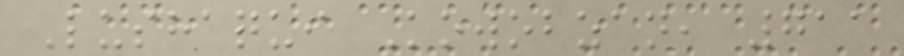Lushaqui Kowobzan, 711
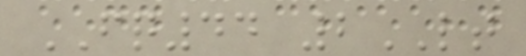FQ44 2LT
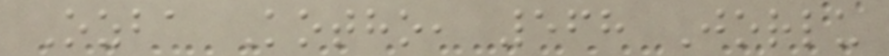Ozba Kotho, 568 Jorlu
